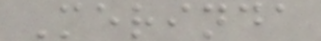Merinda
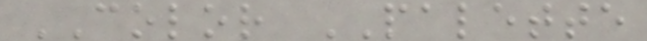COLOR PALETTE
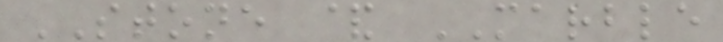STONE & MARBLE
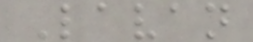Lavan
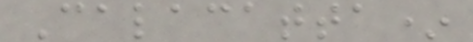Calacatta*
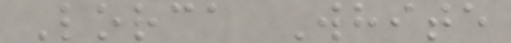Lorca White
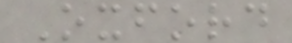Oxford
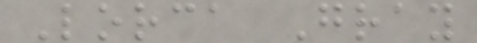Lorca Gray
